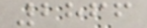2866
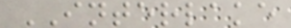INTERLAKE
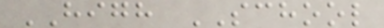HIGH SCHOOL
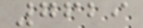7629
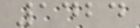1424
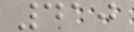410
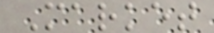Market
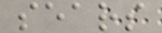sears
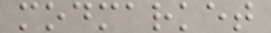modmarket
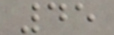45
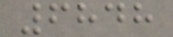6848
